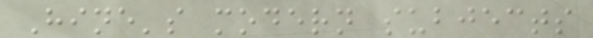Hine's modern subjects
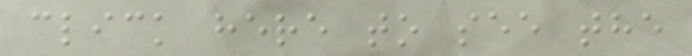click here to see the
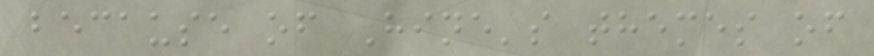because of Hine's themes of
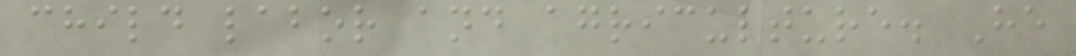child labor and agriculture. He
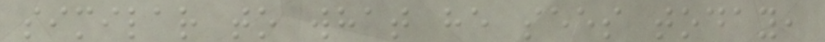similar to what he sees today,
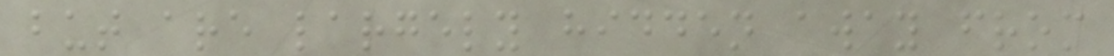but are largely hidden away from
